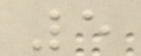5
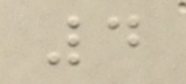4
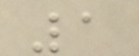1
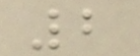2
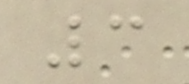3
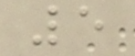5
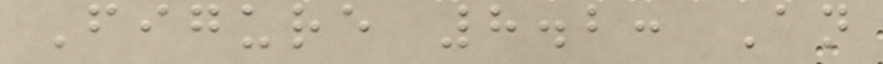Figure 8.2: An
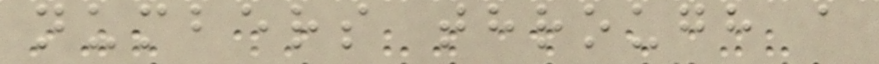numbers through a
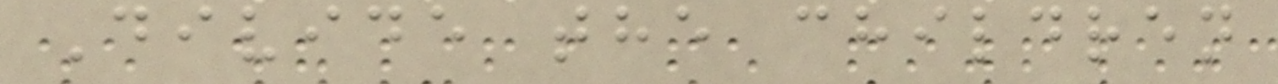Divide the children
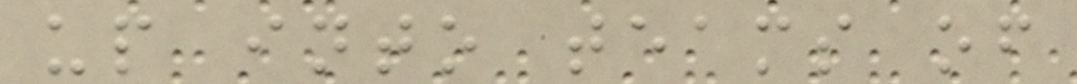up into teams of
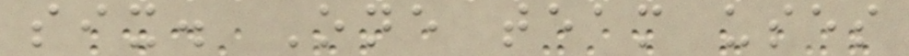six. One team uses
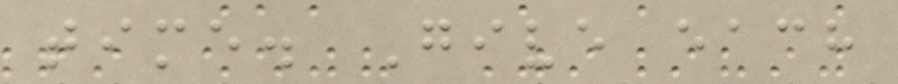time. Give each
